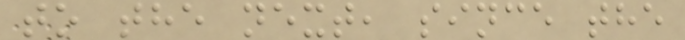to the next, since the
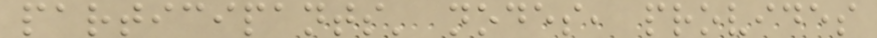participants' nodes, provides
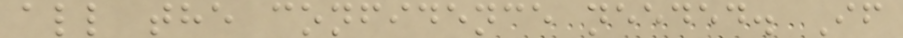all the confidence needed. If
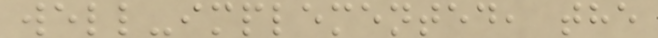well-implemented, the
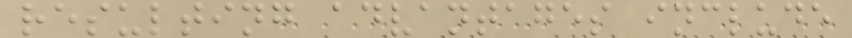resulting advantages include
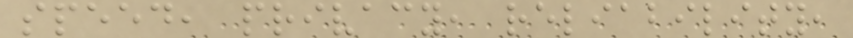speed, privacy, reliability,
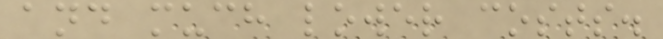and much lower costs.
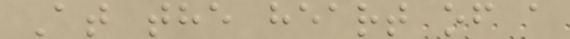At the heart of a
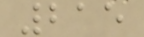215
